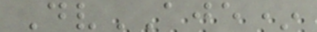DvAJE*
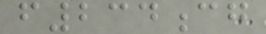f234cg
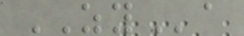ZYa
